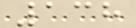138
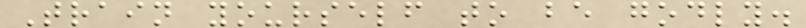Train yourself to be godly.
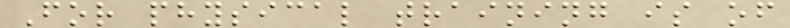For physical training is of
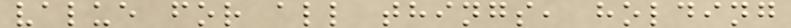value for all things, holding
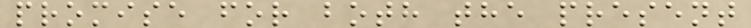promise for both the present
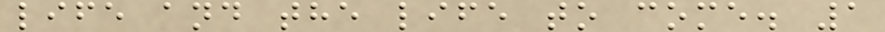life and the life to come. 1
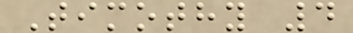Timothy 4
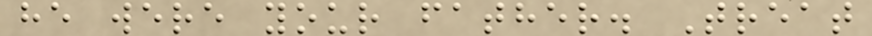he were your father. Treat
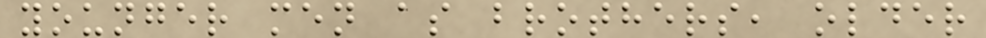younger men as brothers, older
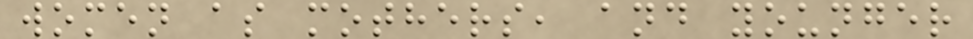women as mothers, and younger
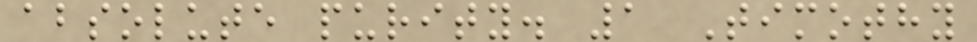absolute purity. 1 Timothy
